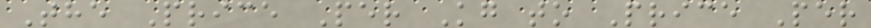The Price Per Kg to Price Per
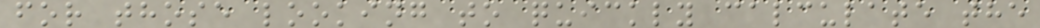for those looking to quickly calculate the
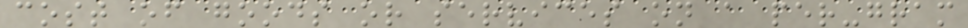cost of goods or services on a per-gram
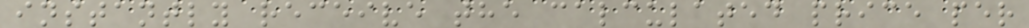instantly receive the calculated price per
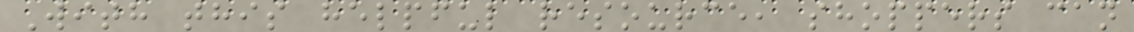With this helpful resource, shoppers can
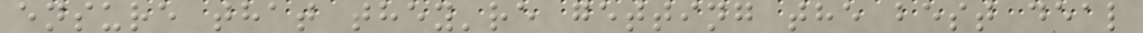ensure that they're getting the best deal
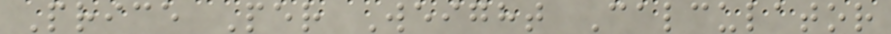Price Per Weight Calculator
